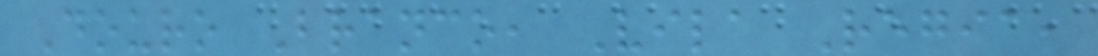Douro Branco, Vila Regia,
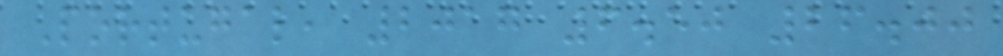Portugal, 2017 6.50 26.00
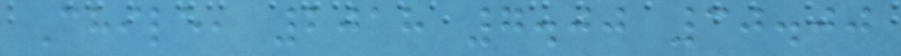Chile, 2018 7.00 30.00
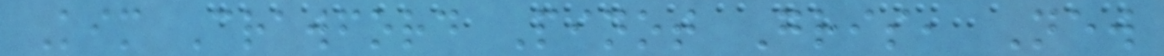Kim Crawford Pinot Gris, New
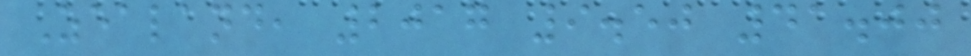Zealand, 2017 9.50 41.00
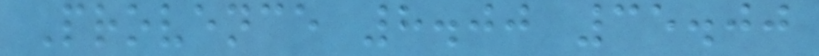Provence 8.00 35.00
